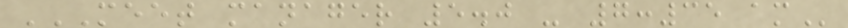MEET MANAGER 5.0 - 7:35 AM
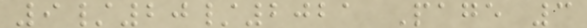9/20/2021 Page 3
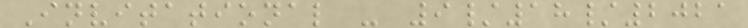Invitational - 9/18/2021
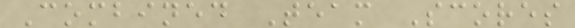Combined Team Scores
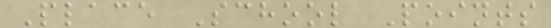Place School Points
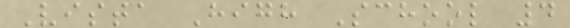Vista High School 4
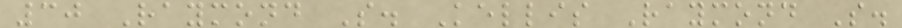30 Raymond S. Kellis Raymond S.
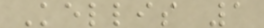Kellis 1
